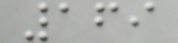169
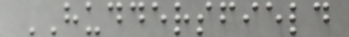HUDDERSFIELD
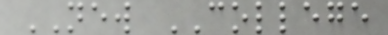NEW COLLEGE
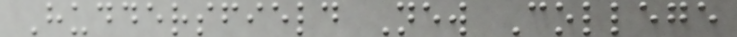Huddersfield New College
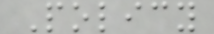Policy
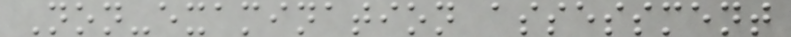Non-examination assessment
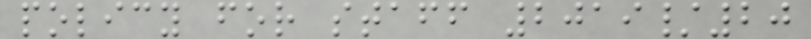policy for staff 2019/20
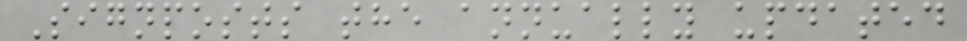Signposts the annually updated
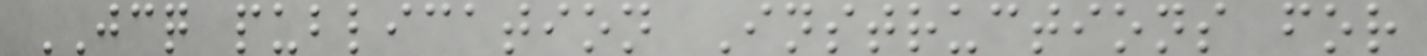JCQ publication Instructions for
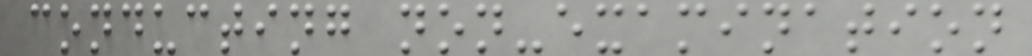conducting non-examination
